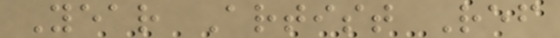Year Artist Ref
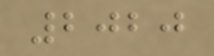2020
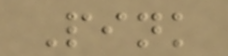Pink
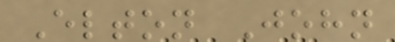Elton John
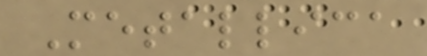Metallica
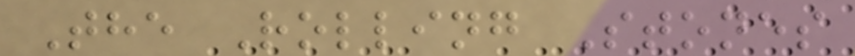The Rolling Stones
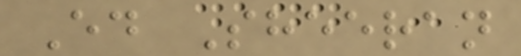Ed Sheeran
